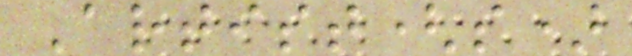Artist(s)
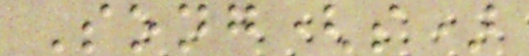Song(s)
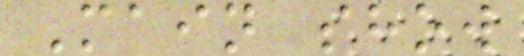Main show
